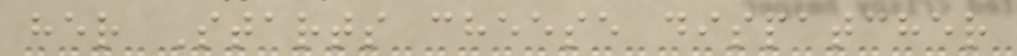her Starts cheese dispatcher
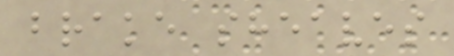brake sheaves
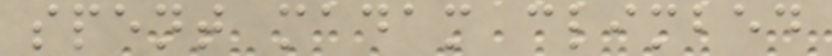spent madam climbed
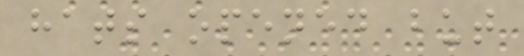hats opened but
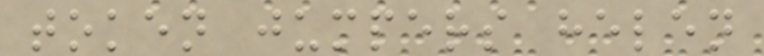token jumpers helen
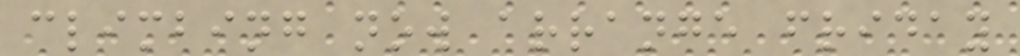climbing now arrange friday
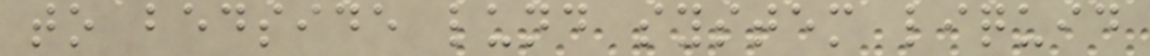to bedside lund system liquid
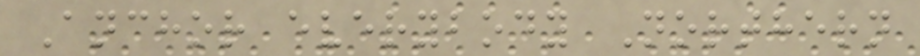Anchor everybody Northern
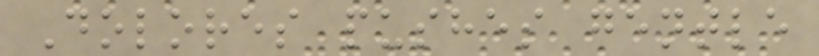Dolores pushes gentle
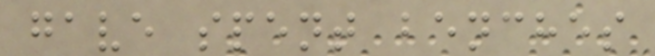gave spent benches
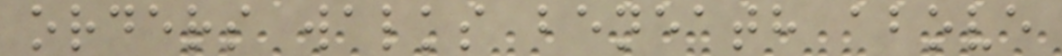orders walks beneath above
